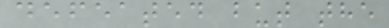defeated but the
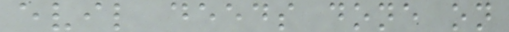evil deeds done on
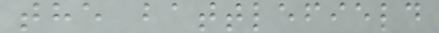the battlefield
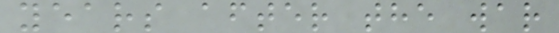years after the war
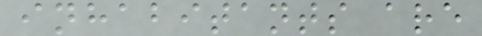inhabitants are
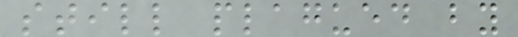still plagued by
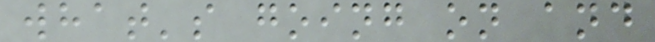what's going on and
